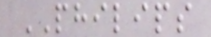PHILIPS
